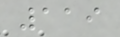119
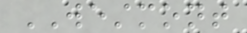WESTMONT
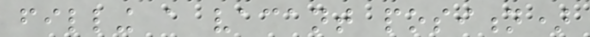filling a vacant position)
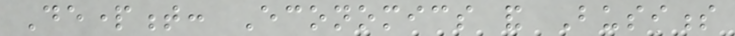Department: Economics and Business
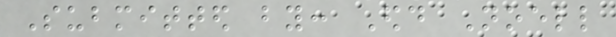Submitted by: Edd Noell
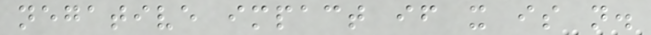negative impact if it is not.
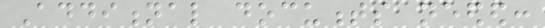Additional documents needed:
